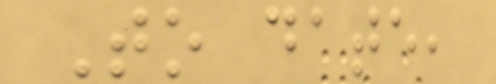To date,
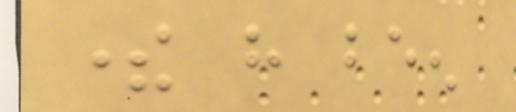there have been
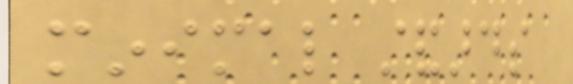minimal standards
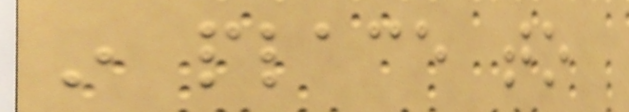in place to
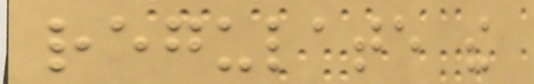regulate the
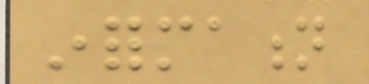information
